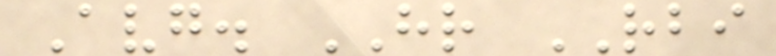Avg. HR RBI
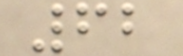62
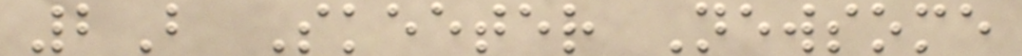2B Skeeter Newsome
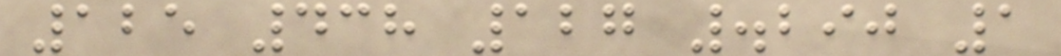125 438 127 .290 1
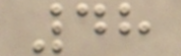48
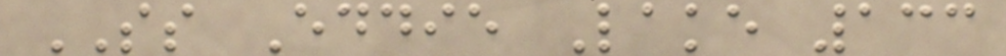SS Eddie Lake 133
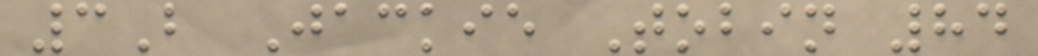3B Jackie Tobin 84
